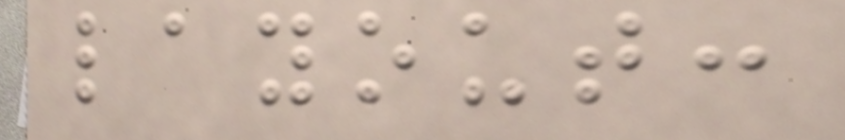layout:
